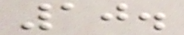10.
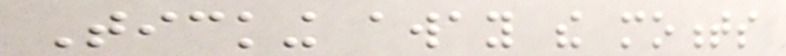Ticking away the moments
